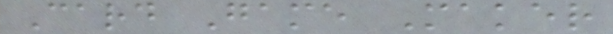Card Game Maker
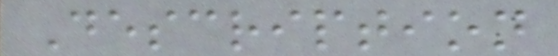Description
